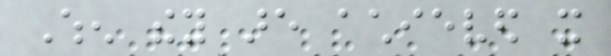When they are achieved it
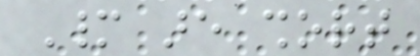Many are short
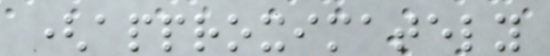(approximately
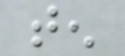ten
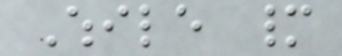While many
